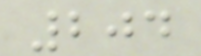204
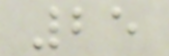25
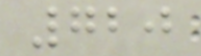720
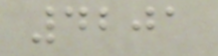4201
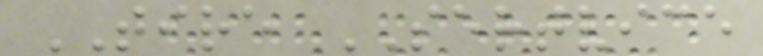TIRE SERTVICE
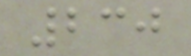230
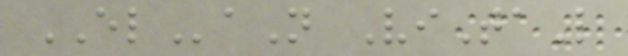ELaN ViTaL
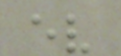ev
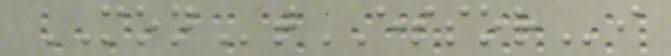MONtESSORi
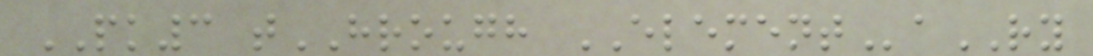PK3 tHROUGH ELEMENTaRY
